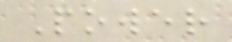Power
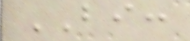BI:
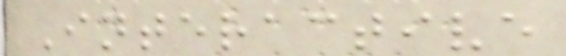Interactive
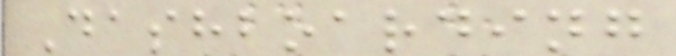Dashboarding
